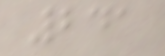241
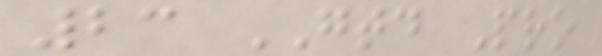23 GTD Pro
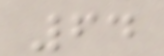64
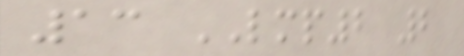13 LMP2 2
